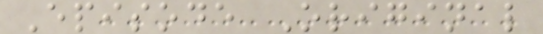Episode Original
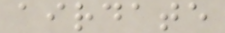airdate
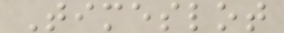Timeslot
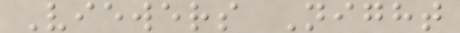Viewers Night
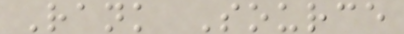Rank Source
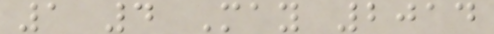1 4 May 2014
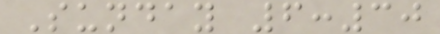Sunday 6:30
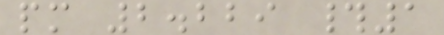pm 2.229 #1
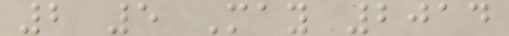2 5 May 2014
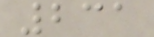231
